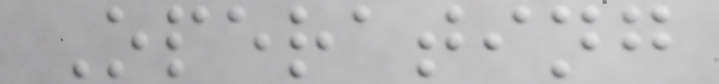Operating
